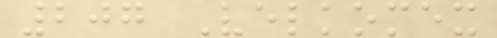207 Velkomex
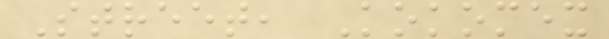Street, Kokomex
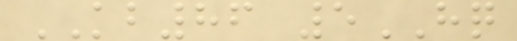KB86 5HQ
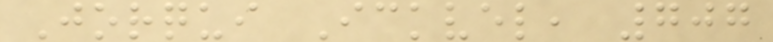Jorqui Ickvel, 707
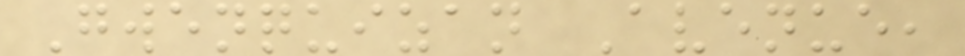Gwenquizan Avenue,
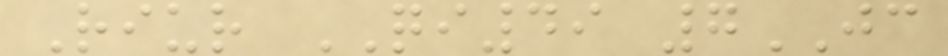Riur QI49 7JC
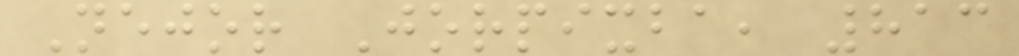Nejor Jorpixba, 813
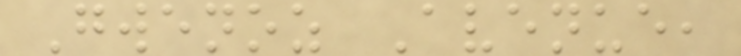Gwenoz Avenue,
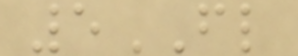5FL
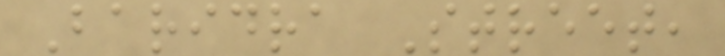Baridra Street,
